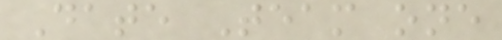Date Team one
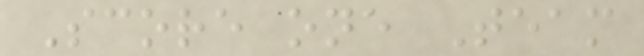Score one Team
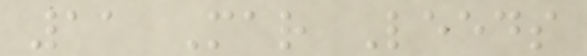11 Mar Leeds
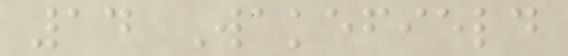14 Wakefield
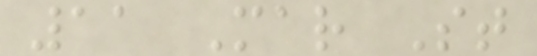11 Mar St
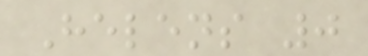Helens 0
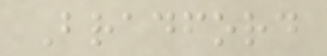Bradford
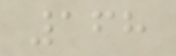168
